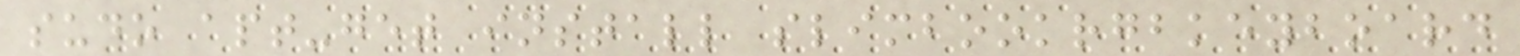sudo apt-get install slimbookrgbkeyboard
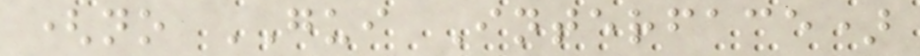(no GUI Interface)
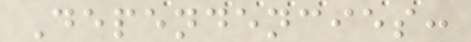Dependencies:
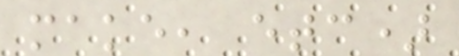make, etc)
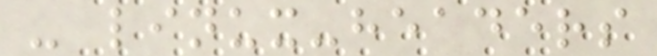- linux-headers
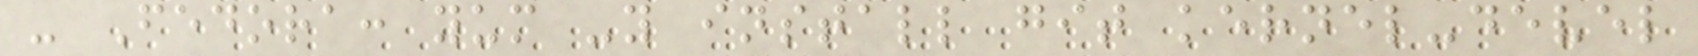- Fedora: yum -y install git kernel-devel
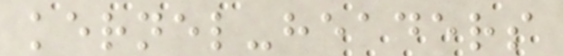kernel-headers
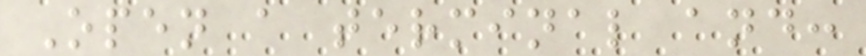Open a terminal and:
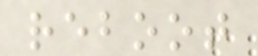reboot
